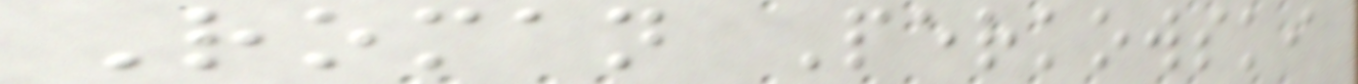Roman Perkowski
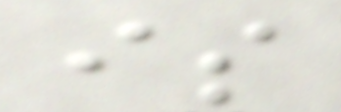is
